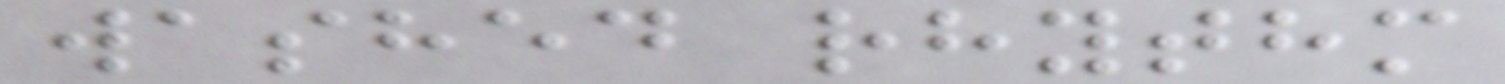washed rhythm
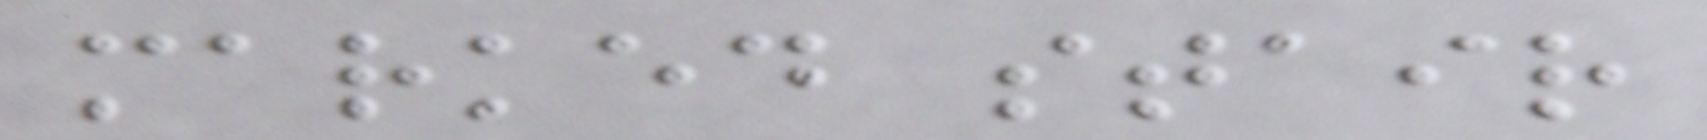marked stair
